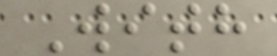With
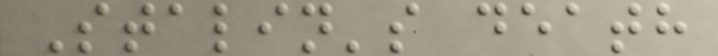Stalin's death
